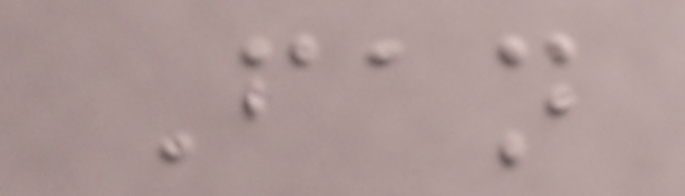Fan
